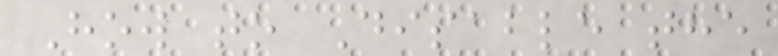How to Disable the
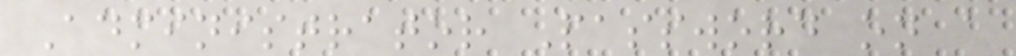Administrator Password on a
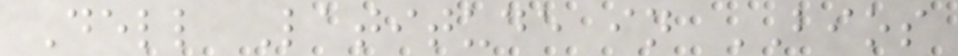Dell Latitude in BIOS
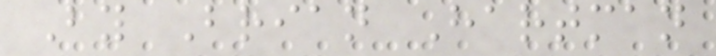By Brian Hartman
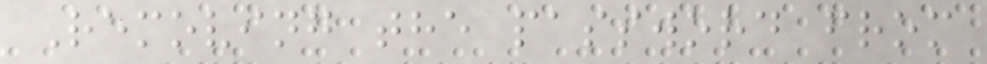Removing the password from
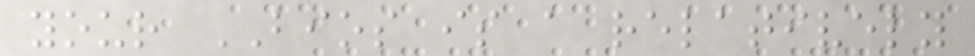your BIOS is a relatively
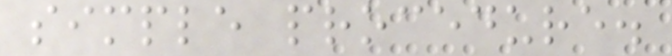simple procedure.
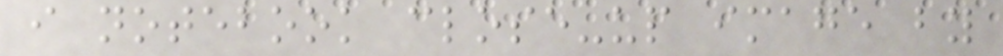i notebook close-up image by
